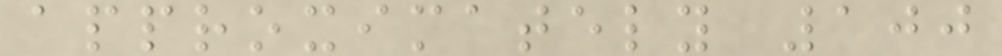approximately 100
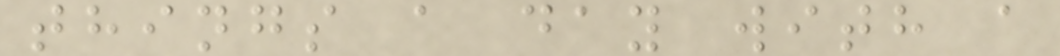things a day with a
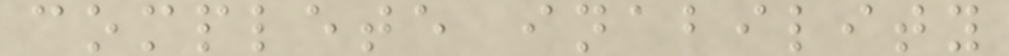complete inability
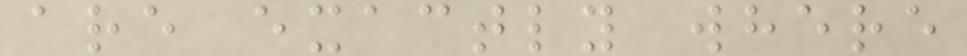are exactly where
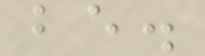be.
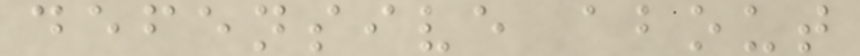defensive about
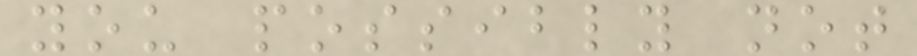you possibly not
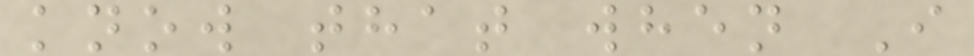know that when I
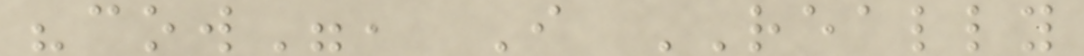"cow", I REALLY
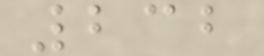232
